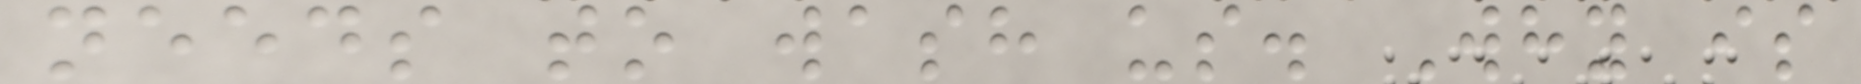needs to wash us. Why is
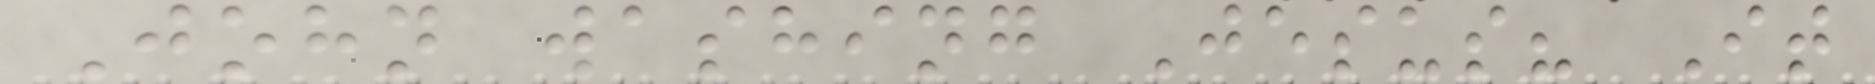John washing Jesus? It
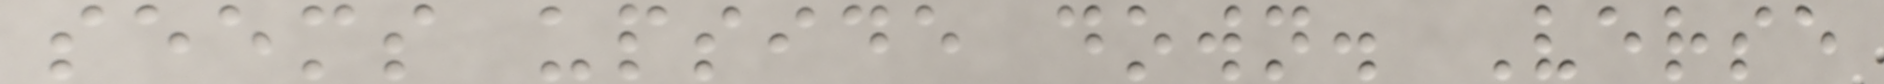seems upside down. Verse
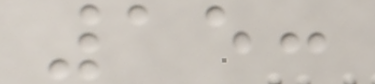15:
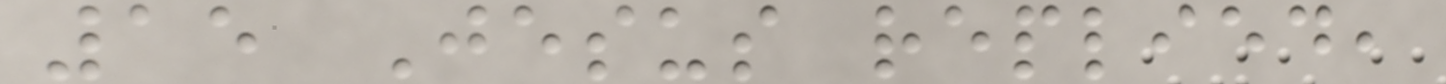15 Jesus replied,
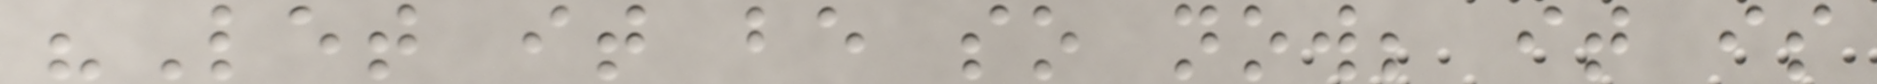"Let it be so now; it is
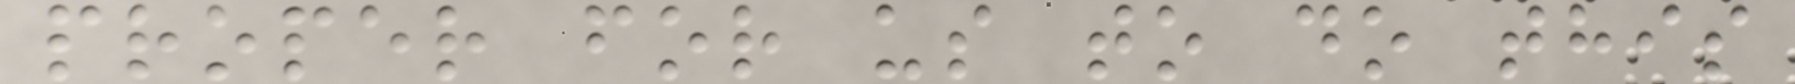proper for us to do this
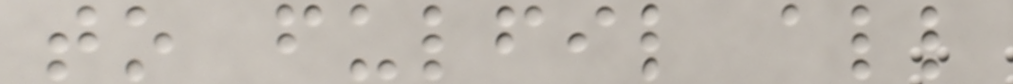to fulfil all
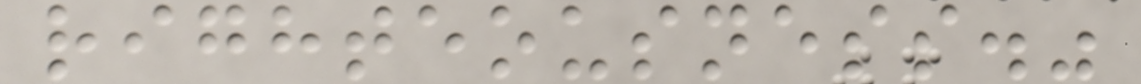righteousness."
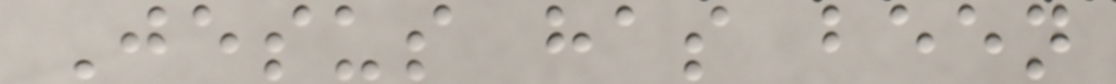Jesus has been
